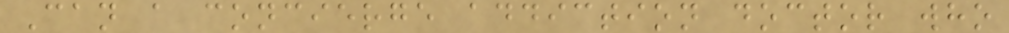Can a concierge addiction doctor who
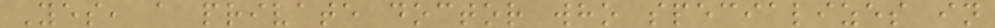Yes, a private doctor who specializes in
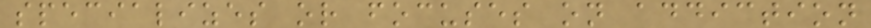specializes or focuses on addiction
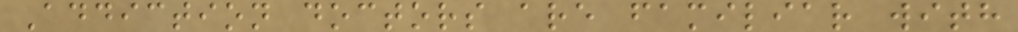Addiction doctors are familiar with
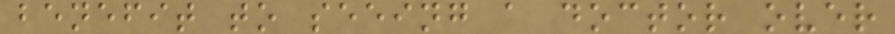benefit to seeing a doctor over
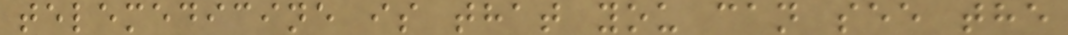telemedicine is that you can see the
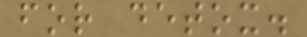for detox.
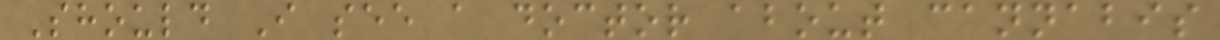Should I see a doctor about cannabis
